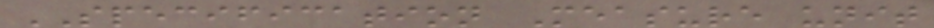SPECIFICATION Measure unit
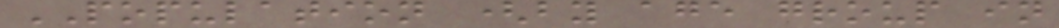POPULATION (by age group in
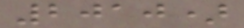2010)
